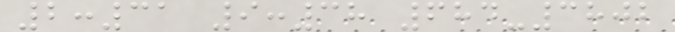2:31 9:38 684-3802
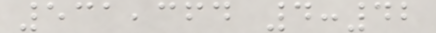531,364 4:42
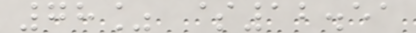78% $12.51
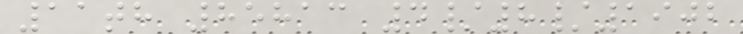11th 85813 4/8/1902
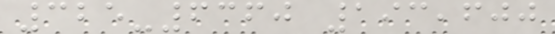325-6360 193,600
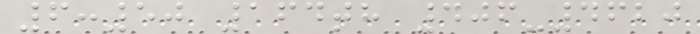6:50 164th 406-4620
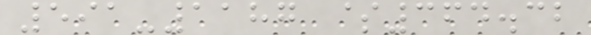591-1187 $364.32
